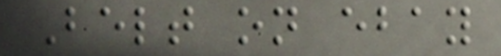Belt on ebay
